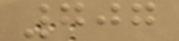707
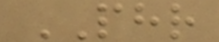PHR
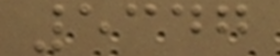5347
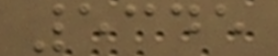5345
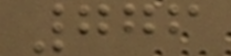776
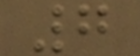7
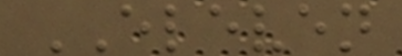ELEVEN
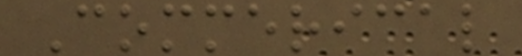Commerical
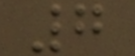7
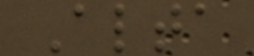Alta
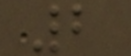2
